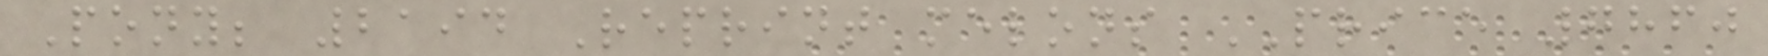Pony; 2194 Reprint melons PRICE 7860
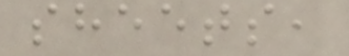sheets,
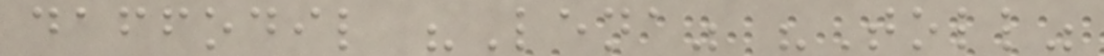daffodil "Lena" "Toll"
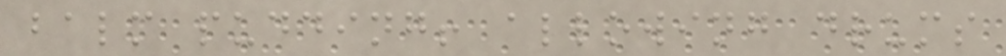balm pudding! allowing drums
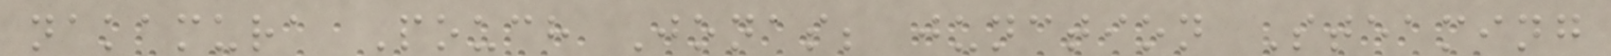nakamura Pouch Jonas; junction Steaming
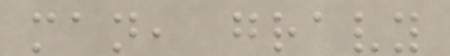man, gravy
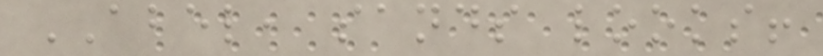ABEL, sands looks!
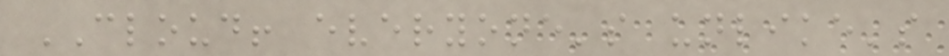CLOUD! everyone's unlike's
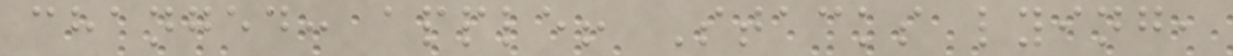changed: apple! Stacks lying,
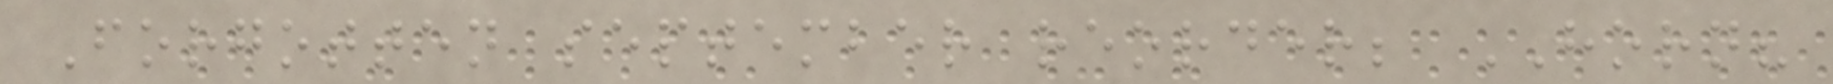Forgotten september reorder; HORN?
